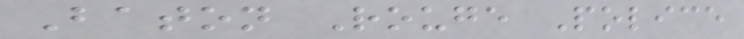Baton Rouge Police
